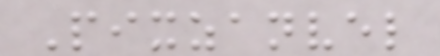Pixzanvel
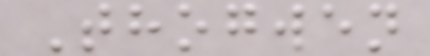Thogwen
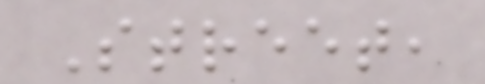Street,
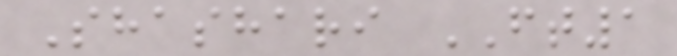Shashari FT1
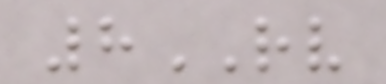8RV
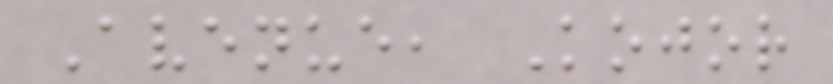Avenue, Kojor
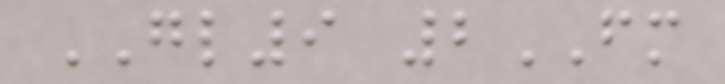GL9 2FM
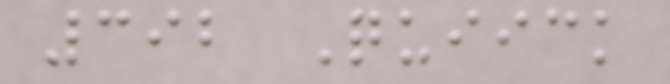392 Quiick
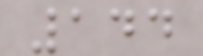144
